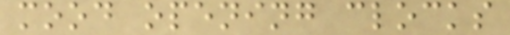mood opening clocks
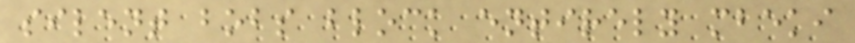silent bobs block entirely mbeki
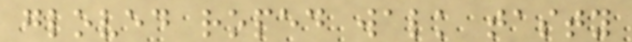gloved roped walk tasty
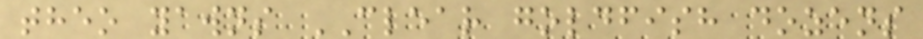theo yawns CLEAR goldfish dozens
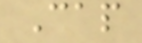Cap
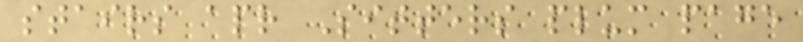stairs apr Sitters plum page
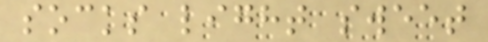socks light sweet
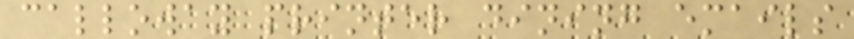calloway printer dining emails
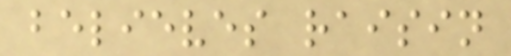believes raisin
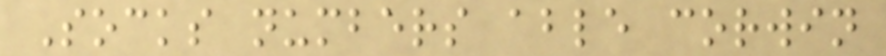Socks numbers able corwin
